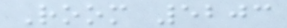Room 5203
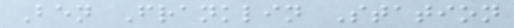Ben Franklin Station
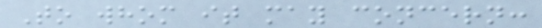To whom it may concern:
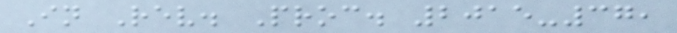In Rev. Proc. 2015-37,
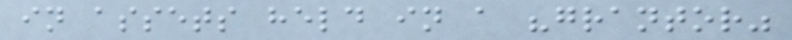in assets held in a "grantor"
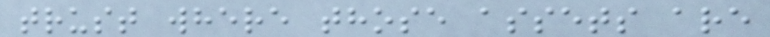trust where those assets are
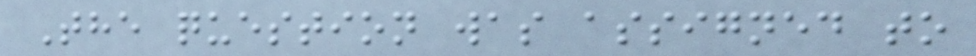The question was assigned to
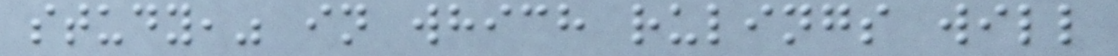study," in which rulings will
